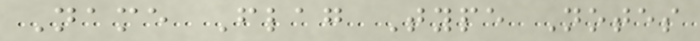Name Flag Type Notes
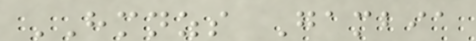HMNZS Gambia
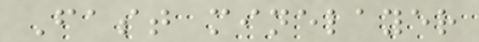Fast minelayer
